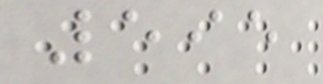595
